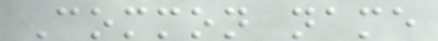Common name
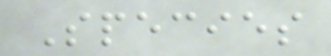Species
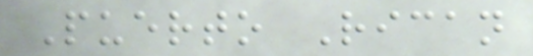Puerto Rican
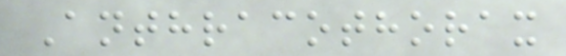Anthracothorax
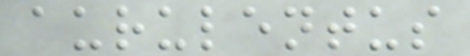aurulentus
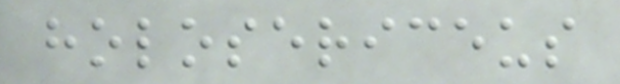holosericeus
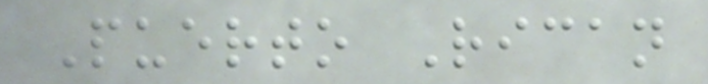Puerto Rican
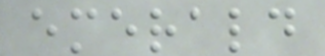emerald
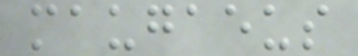maugaeus
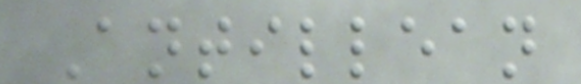Antillean
